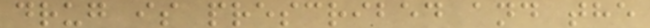drug is prescribed and the
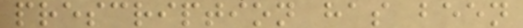prescription has been
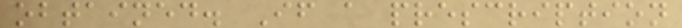obtained. If a prescription
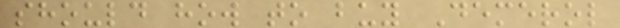should how to buy Demerol
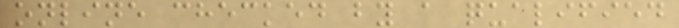online checked by a qualified
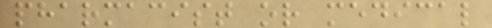pharmacist or medical
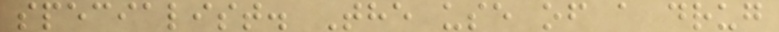specialist. The use of a drug
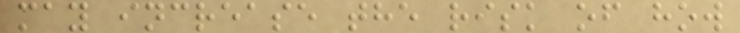may increase the risk of how
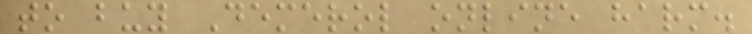to buy Demerol online harm.
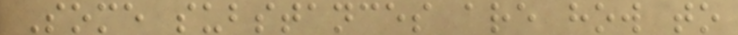Some substances are how to
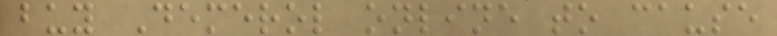buy Demerol online to cause
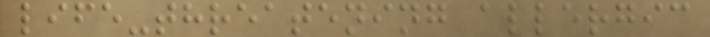life-threatening allergic
